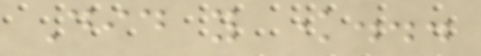Did you know...
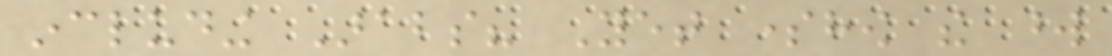including Arabs? Yet somehow the word
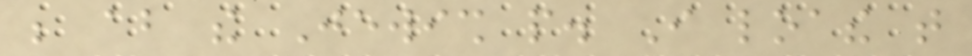be about the Jewish people. I loathe that
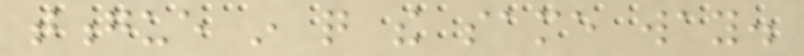tongue in quite the same way.
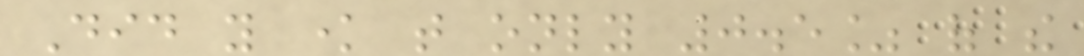Did you know that only 0.5% of the
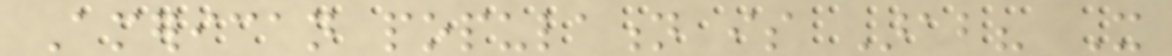American population is Arab? It
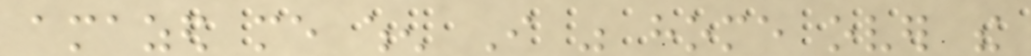amazed me when I was home over the
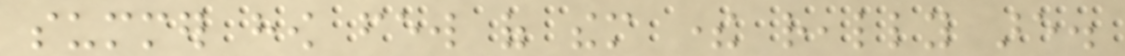summer how few of them there really are.
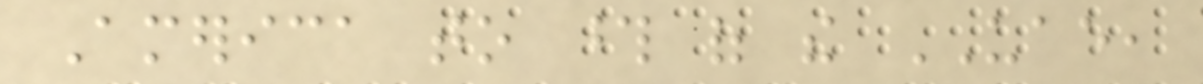America to those of the UAE,
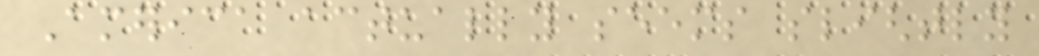America actually seems slightly
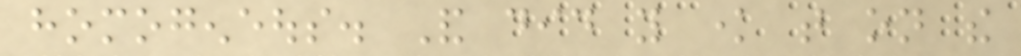homogeneous. And did you know that on the
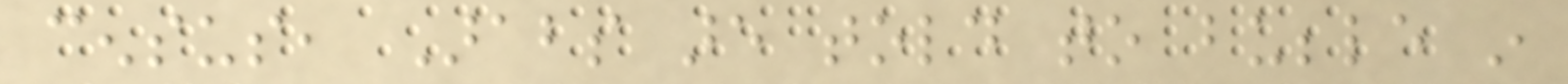census, Arabs are told to bubble in
